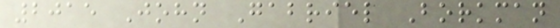2015 John Gabriel Borkman
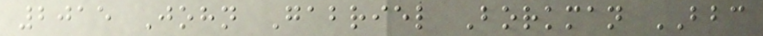2015 John Gabriel Borkman BBC
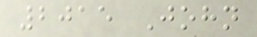2015 John
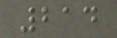214
